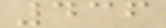436
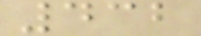432
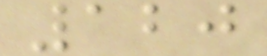120
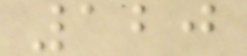120
